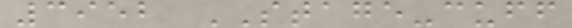3952 STAGE-cuff
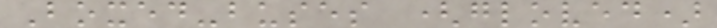Boxed-buses (gloved)
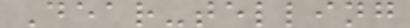Dear-telling
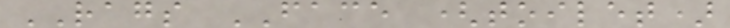RAGS FACE (toilet)
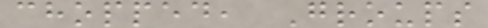chopped, Groups
